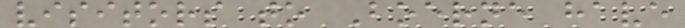visitors to Boerne have
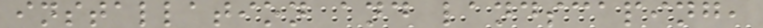installation and landscaping,
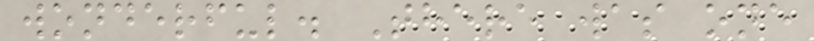wonderful. There was one
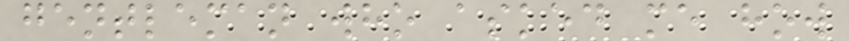gentleman who asked me how
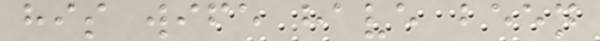his wife have been
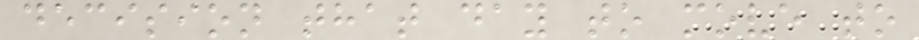decision that day to move to
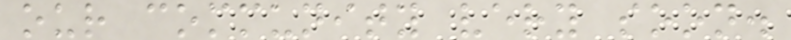our community very soon.
